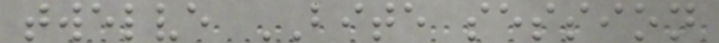twelve BITE session
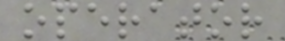operator
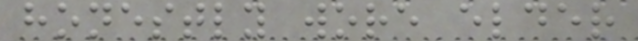honestly wore elder
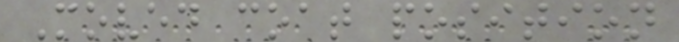Moved coat position
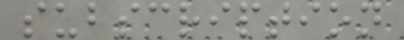subscription
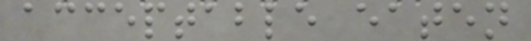acceptable eaten
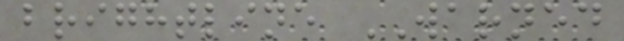brightline WARNED
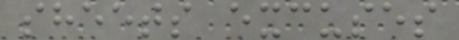sheets excuses
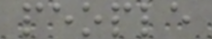people
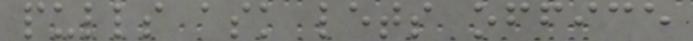pulls ask lets office
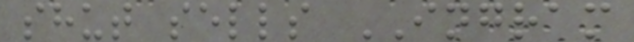shut sells INGRAM
